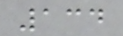134
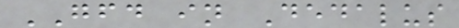GFD in Dedalus
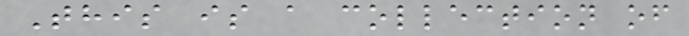This is a collection of
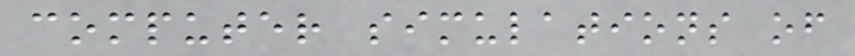computer simulations of
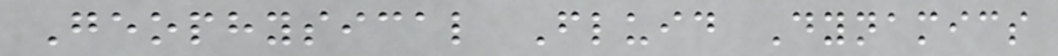Geophysical Fluid Dynamics
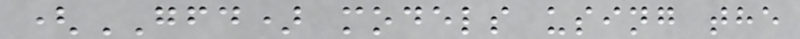(GFD) models using the
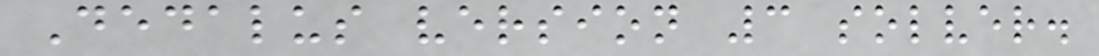Dedalus version 3 solver.
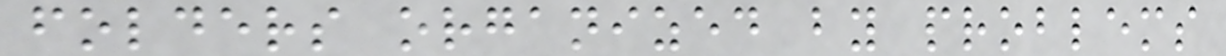folders organized by problems
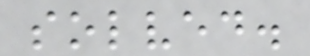solved.
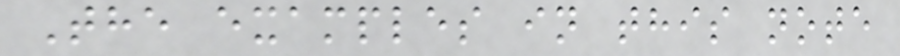The examples in this note
